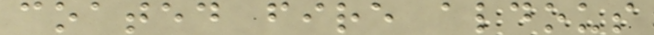coated fire aldous
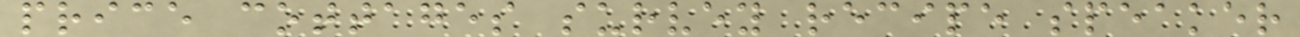price cottages survey recipe speaker
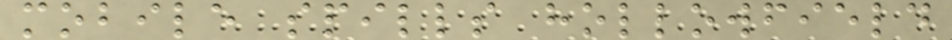mobile spills hollowfield
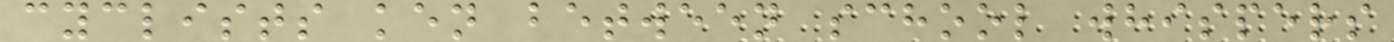cyclists ken between school whispers
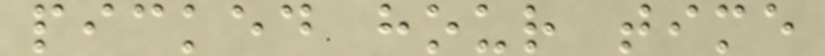picked hour time
